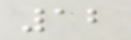12
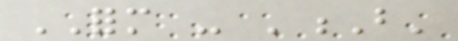FORM - 'B'
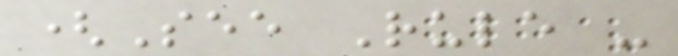(See Rule -
